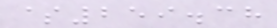$259.38
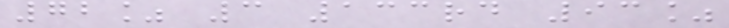72% 3 133rd 93%
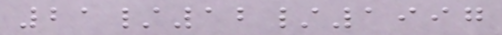21/12/1997
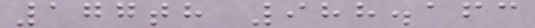177th 988.163
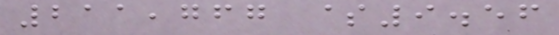211,767 $9.56
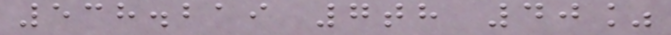538.219 7th 40%
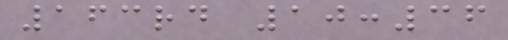163rd 10:36
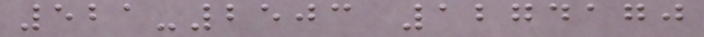521-2503 1274170
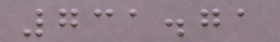731.71
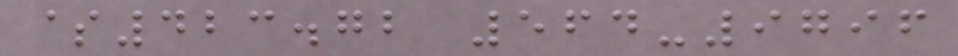$423.72 564-9796
